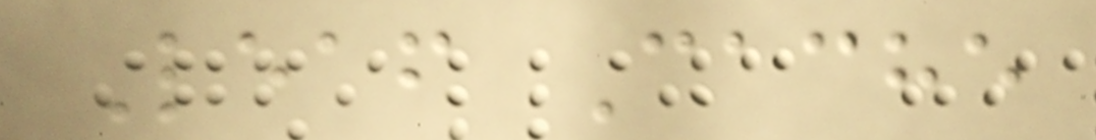Leaf Cache
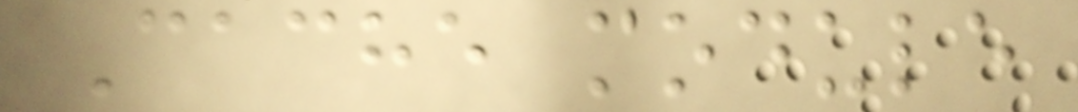Cache module
